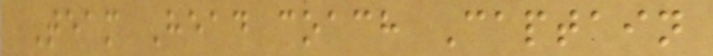Team Head coach Captain
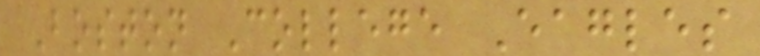Boston College Eagles
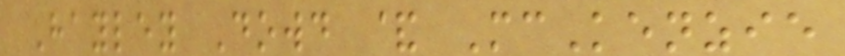Hayley Dowd & McKenzie
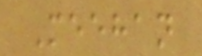Meehan
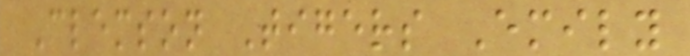Clemson Tigers Emily
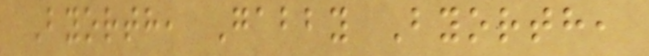Byorth, Gabby Byorth,
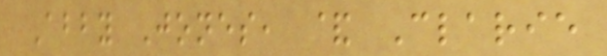Abby Jones, & Clarie
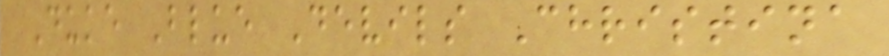Duke Blue Devils Christina
